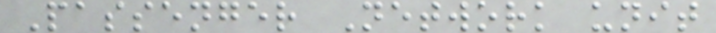Passenger Network unit
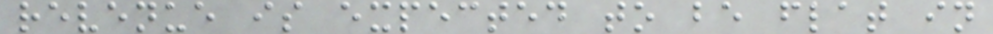revenue is expected to be flat in
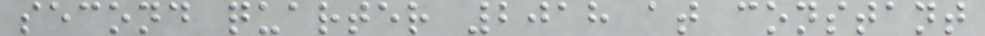second quarter 2018 at constant
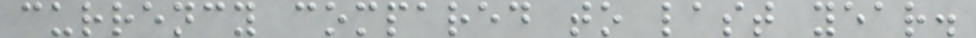currency compared to last year.
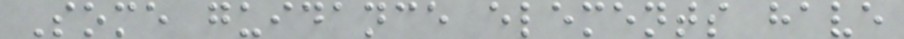Some guidance elements have
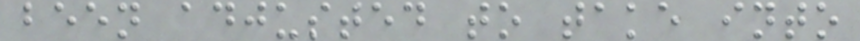been adjusted to take into
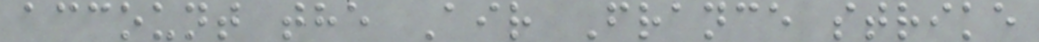account the Air France strike
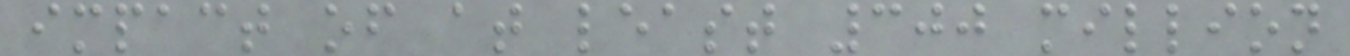impact of at least 300 million
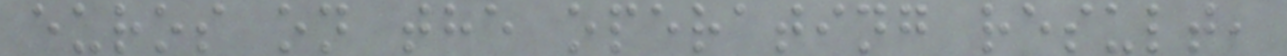euros on the operating result,
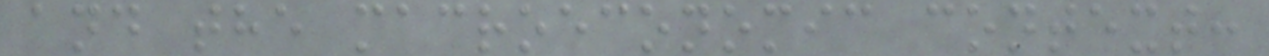and the macroeconomic context:
